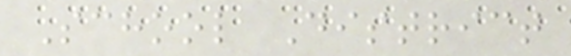School District
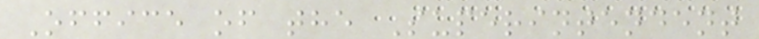Office of the Superintendent
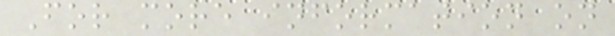For more information on
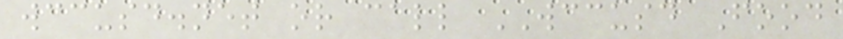wccusd.net or call WCCUSD Food
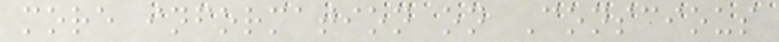more information on Conscious
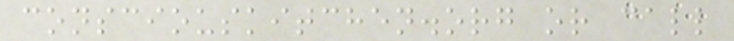consciouskitchen.org or call
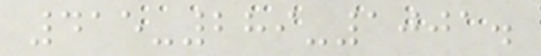415-289-1001.
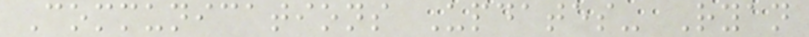Communications Updates- Ryan
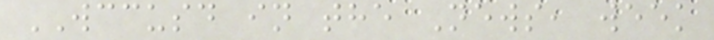WCCUSD in the News, week
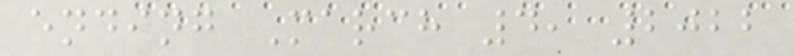ending March 4, 2022
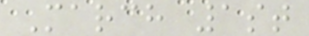March 1st
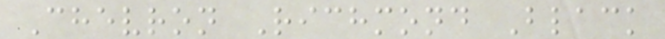Chevron Richmond Black
